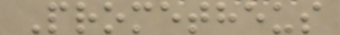Prometheus
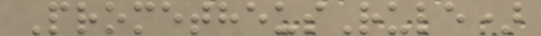PrometheusRule)
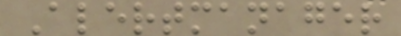Alertmanager
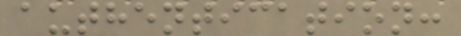authentication:
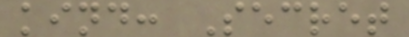kind: Secret
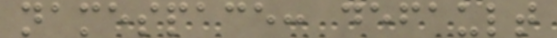namespace: default
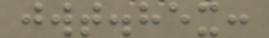jwt.hex:
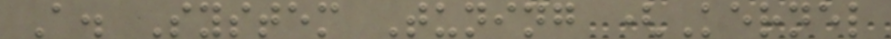A. System Tuning (Kernel
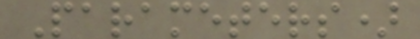Parameters)
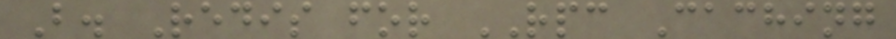B. Redis for RPC Caching
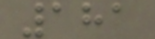181
